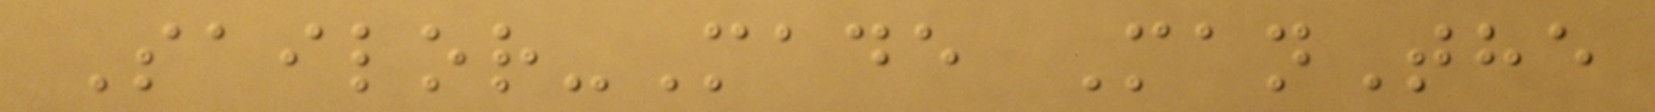Sailor-Made ManThe
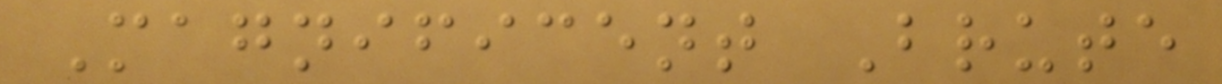Magnificent Brute
